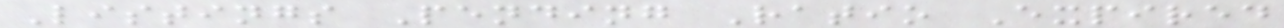Listings Pending Ratio Expired
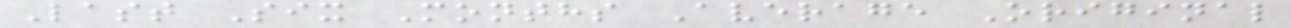Last Six Months Average Original
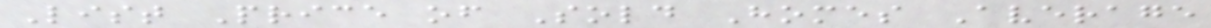List Price of Sold Homes Average
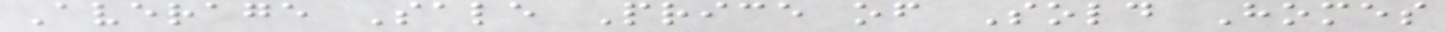Average Sale Price of Sold Homes
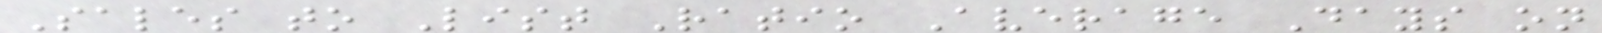Sales to List Ratio Average Days on
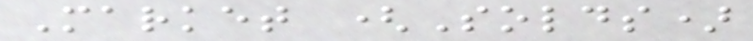Market (Solds)
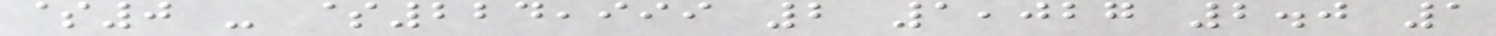$0 - $224,999 2 1,027 2.0 1
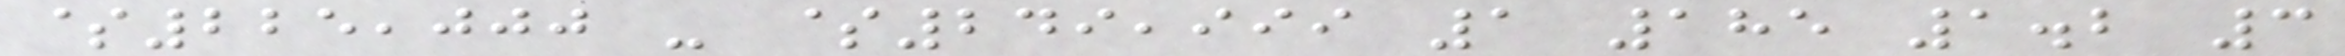$225,000 - $249,999 1 185 1.2 3
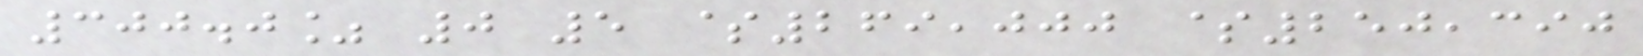300.0% 0 5 $269,000 $250,390
